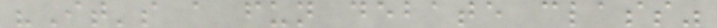"It's a fun debate class"
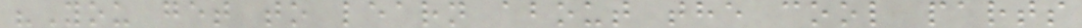"You get to learn about the cool parts
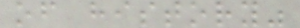of history"
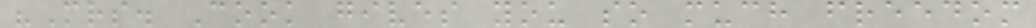"Mrs. Cook gives you so much freedom
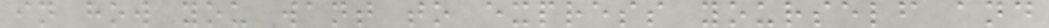in how you want to express yourself and
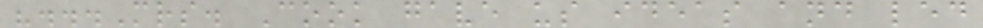"...Mrs. Cook gave us ideas and led
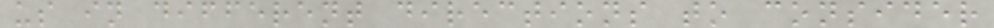us in different directions to consider
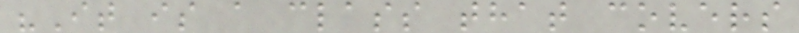"It is a class that covers
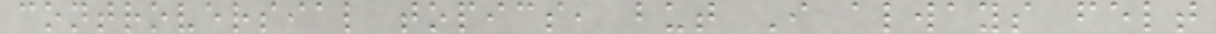controversial topics, but I always felt
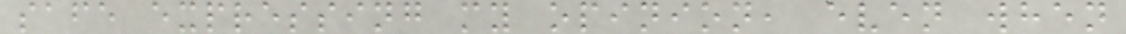safe expressing my opinion, even when
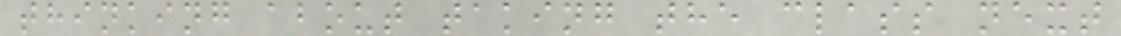thinking about taking the class next
